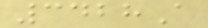3428A
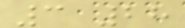3 28
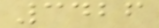3426
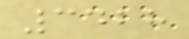3428
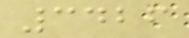3426
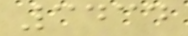3434
